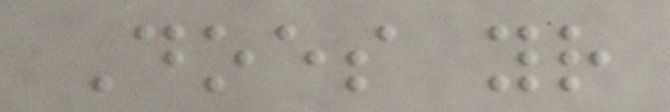Does your
